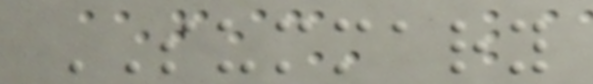SUMMARY
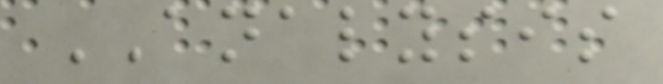ANALYSIS
